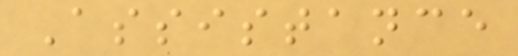Assistance
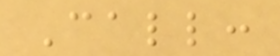Call:
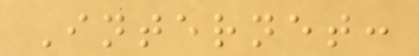Internet:
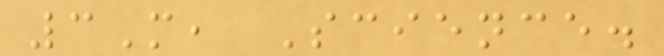3M, Science.
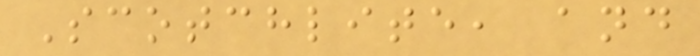Scotchlite, and
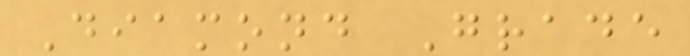Diamond Grade
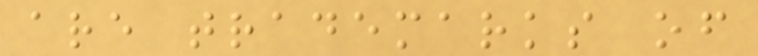are trademarks of
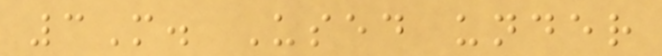3M. Used under
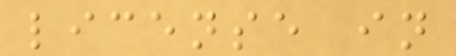license in
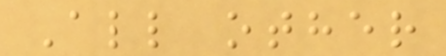All other
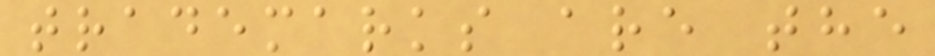trademarks are the
